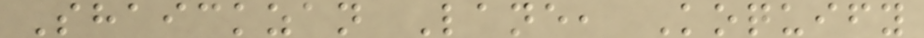Shaickzan Lane, Koquify
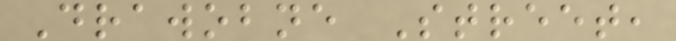Drawobne Street,
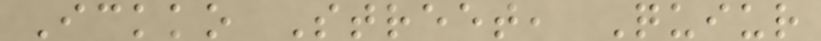Ickko Street, Quiur
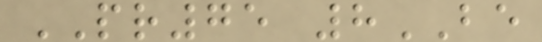PR75 8BE
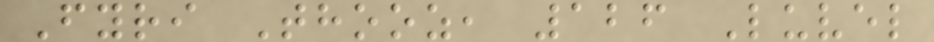Fyri Thooz, 126 Luvel
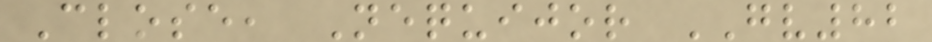Close, Nequijor GV82
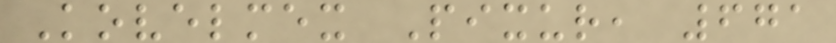Kovelmex Pixur, 671
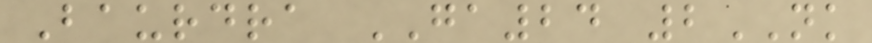Baurdra GA24 2NK
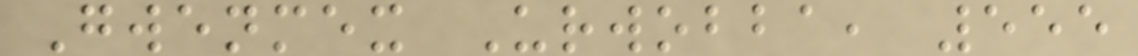Gwenmex Urwobba, 555
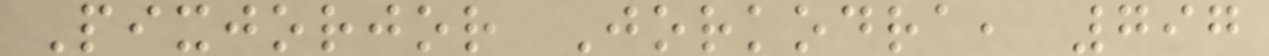Pixjorjor Jorkodra, 797
